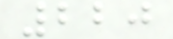220
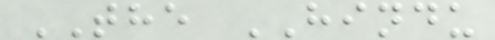THE HINDU
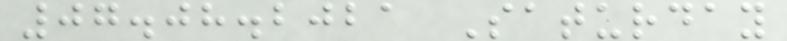07.08.2021 Saturday
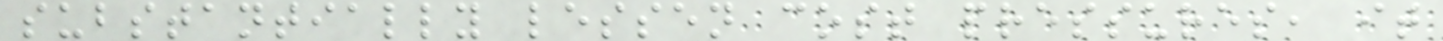substantially lessen cost pressures, it
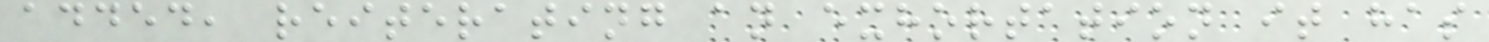added, reiterating an exhortation it has
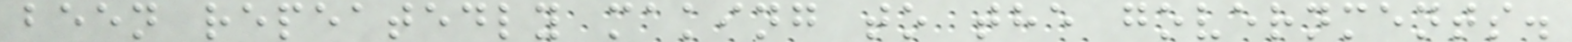been repeatedly making to the governments.
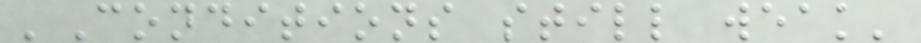'Conditions still weak'
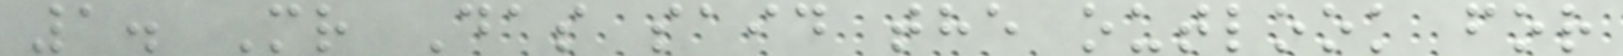1. Mr Das said the outlook for
